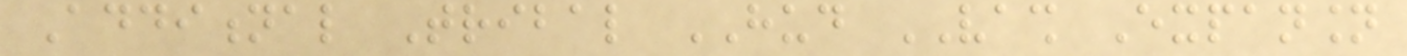Additional Tribal HUD VASH Expansion
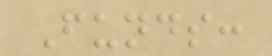Funds:
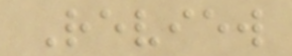Review
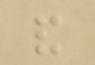and
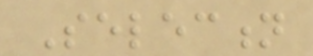Selection
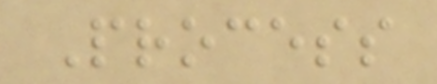Process
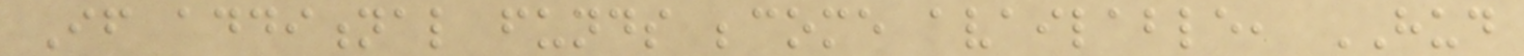If additional funds become available, HUD
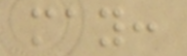may:
